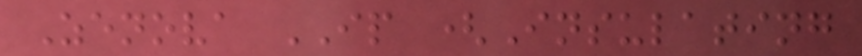Zenova IP (Insulating
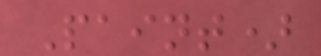Paint)
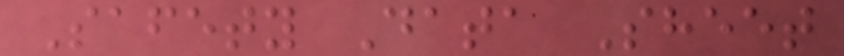Safety Data Sheet
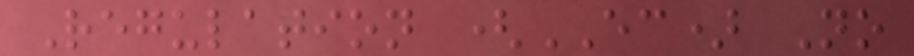Regulation (EC) No
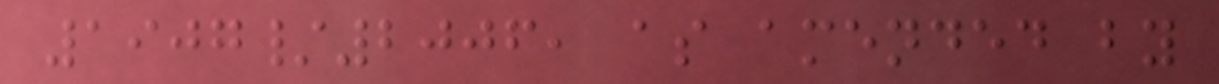1907/2006, as amended by
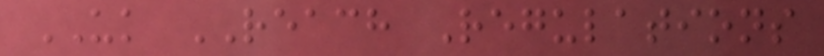UK REACH Regulations
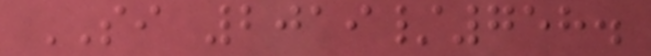SI 2019/758.
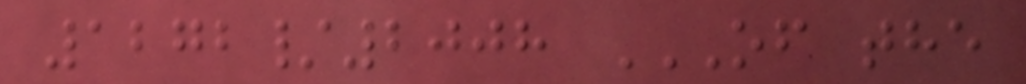1272/2008 OF THE
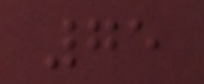75
